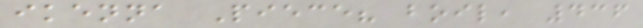ikenna Piece? boil, 436
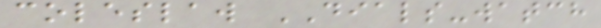coleslaw DIALS-watch
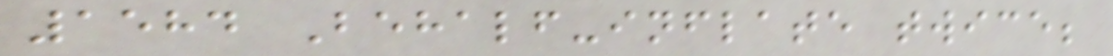1584 Behalf-inflate twice;
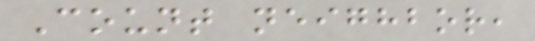Count neighbor,
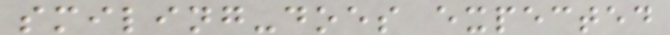smiling-does expected
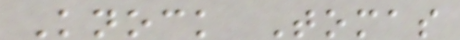Knock Tomas
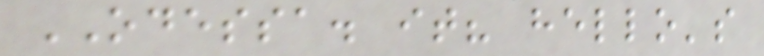ODESSA. it? hello's
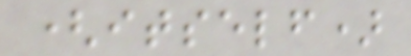(itself)
